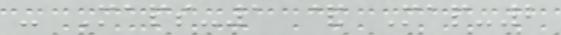- Maps-1 & Map-2
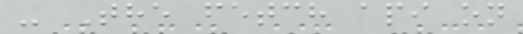- The fetch api on
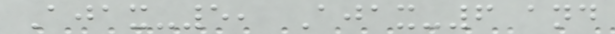Ajax-5, Ajax-6 and
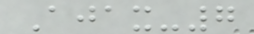Ajax-7
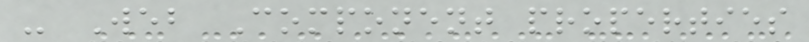- Web Component properties
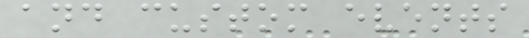and custom events
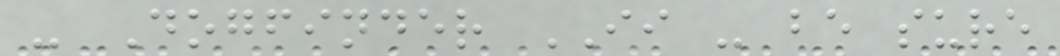- Dogfinder II - be sure
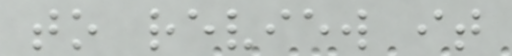to review it
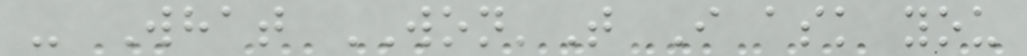- What WON'T I ask you
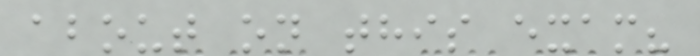about on this exam?
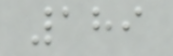189
